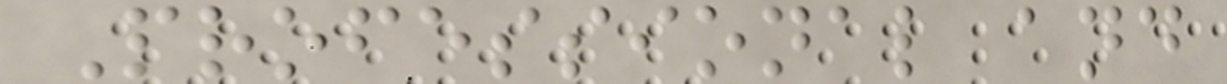Professional and
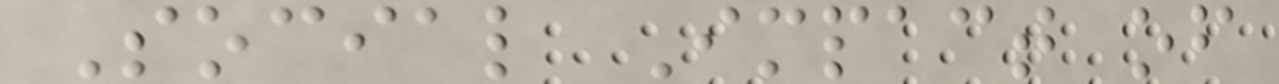Social Impact of
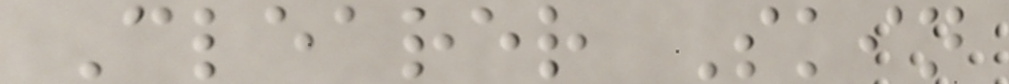Clearer Skin
